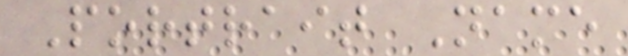Portrait Name
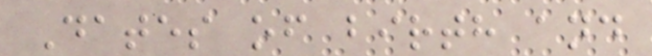Dates of birth and
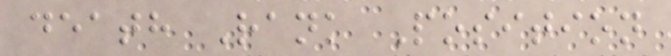death Rank Position
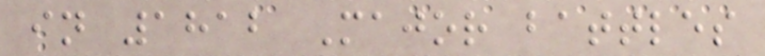in 1812 Major battles
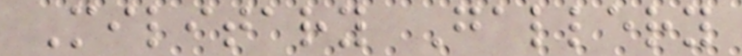Military Gallery
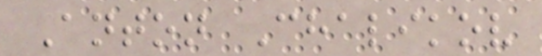Anton Chalikov
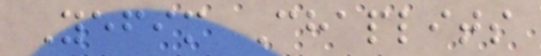Yefim Chaplits
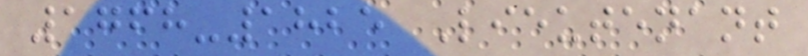1768-1825 Lieutenant
